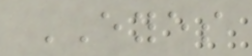EYES
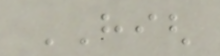HIGH
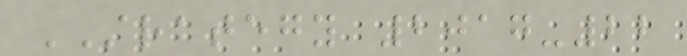STRATEGY 2017-22
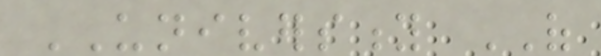UNIVERSITY OF
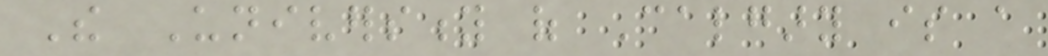The University of Calgary is a
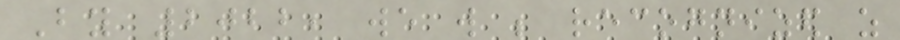By 2022, we will be recognized as
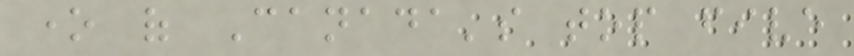one of Canada's top five
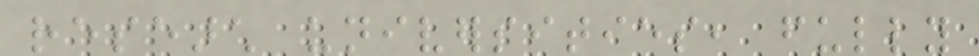research universities, fully
